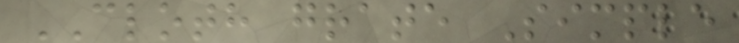CLOTH grate Simple
